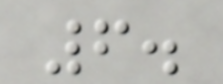6.
